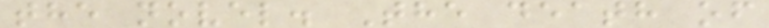the novel. The death of
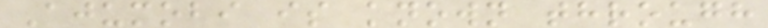Ajumobi is known through
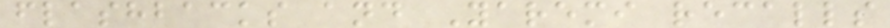flashbacks and Yaremi recalls
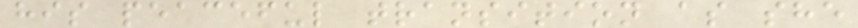his peaceful transition as she
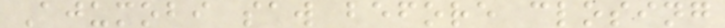Ajumobi saw before closing
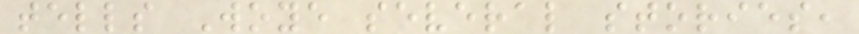tells Woye several stories,
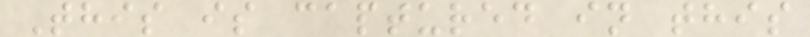This is captured in this
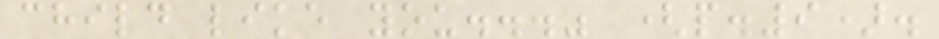child like you..." (p.9).
